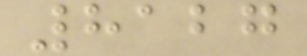8127
